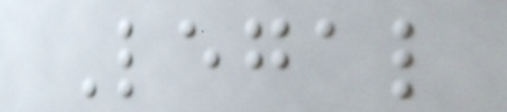Legal
